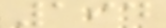194
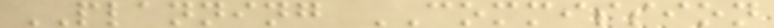PLANNING COMMISSION
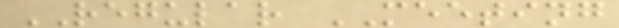REGULAR MEETING
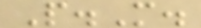P.M.
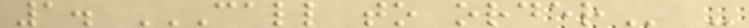1. CALL TO ORDER -
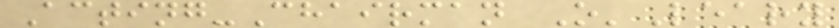Acting-Chairman O'Leary
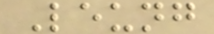Leung
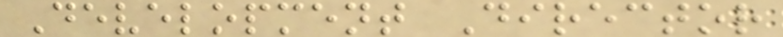Development Director
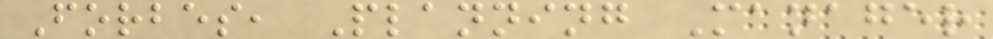Forbes, Planning Manager
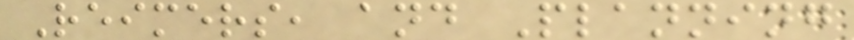Reimers, and Planning
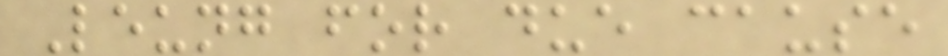Leung for due cause
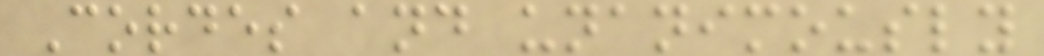Cordes and unanimously
